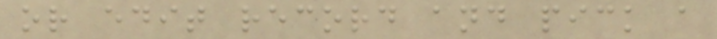or edit record and pick a
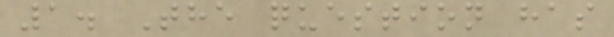1. The question has
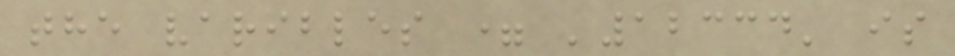the varibles = '12334' is
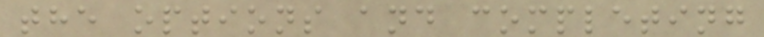the options and completing
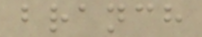branch
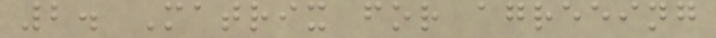2. Matrix for agreeing
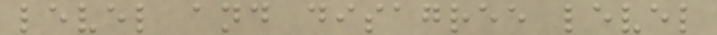level and disagree level
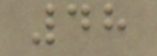48
